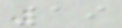19
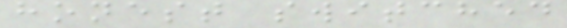honest switched
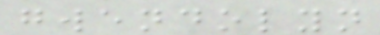gwendolyn
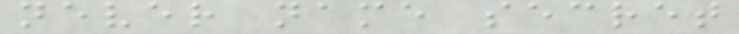never name secret
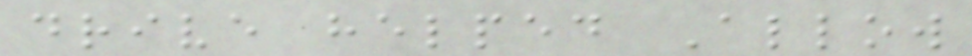drive helped Allow
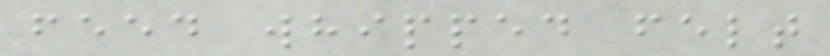feed whipped felt
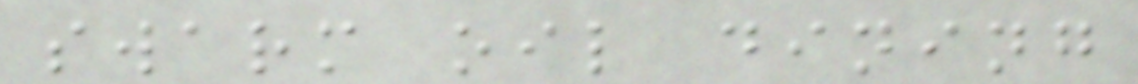swarm oil dining
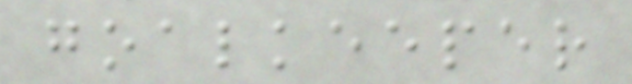goalkeeper
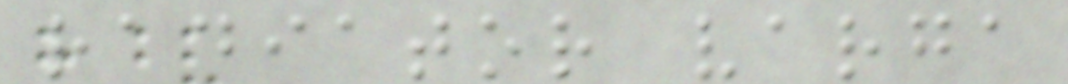radiator varga
